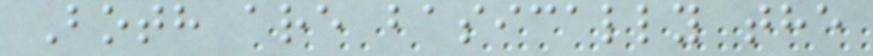Both are basically the
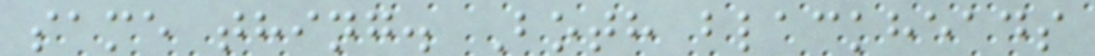same thing. Both blackheads
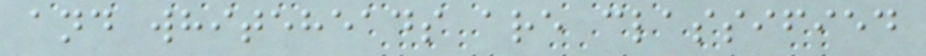and whiteheads are classified
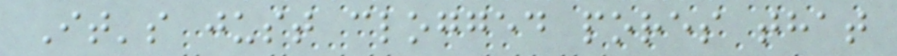It's just clogged pores that
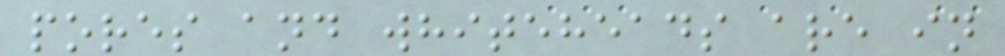pores and whiteheads are in
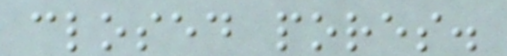closed pores.
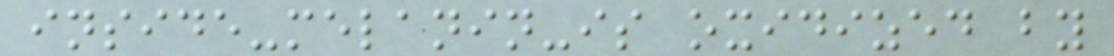inside-melanin-is oxidized by
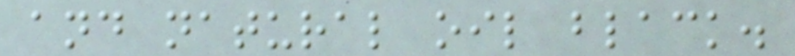and natural oil black.
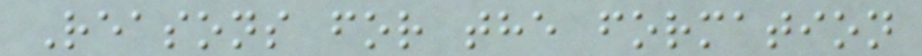Reasons for the formation
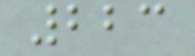223
